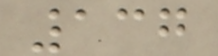137
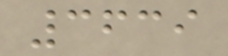3639
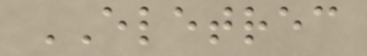ELETREC
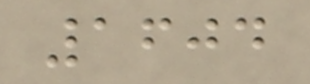1604
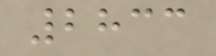2833
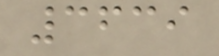3639
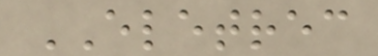ELETREC
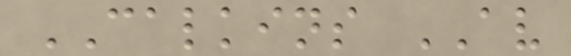CALKINS AV
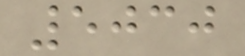5030
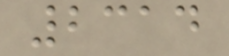2314
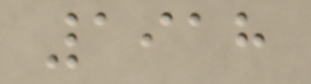1918
